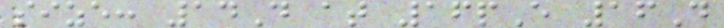size: 14D at 16pE 16D
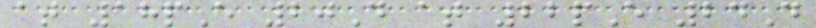at 18pE 20D at 22pE 24D
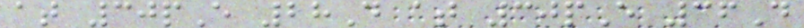at 30pE 28D at 30pE 36D
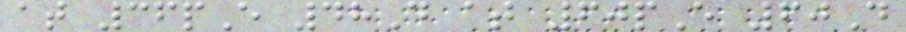at 36pE 48D at 60pE 60D
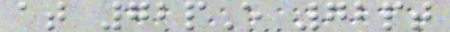at 72pE 72pt
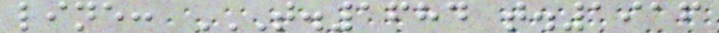line: T.1684 T.1916
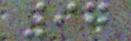97
